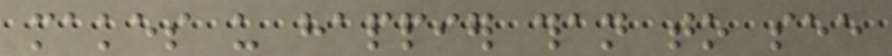makes us happier than to see
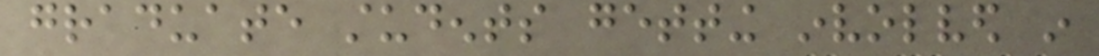graduate students getting involved in
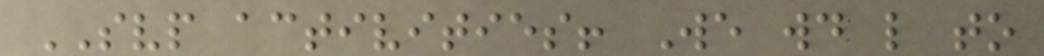SVP activities! We would like to
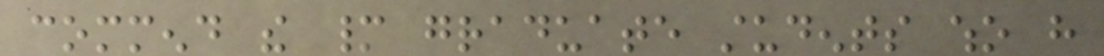commend the many graduate students who have
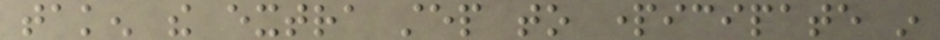taken the extra step to participate in
